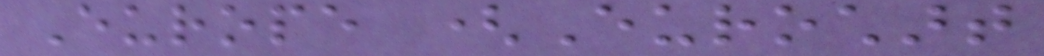Europe (Eurochart
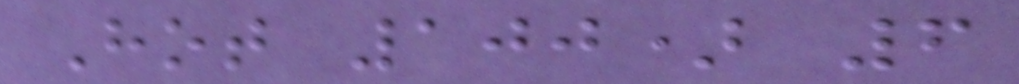Hot 100) 6
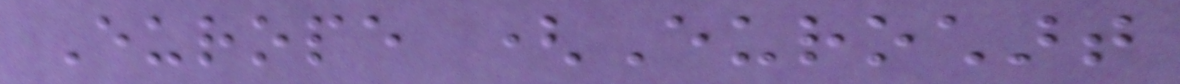Europe (Eurochart
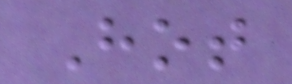Hot
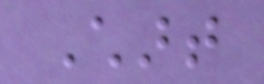Chart
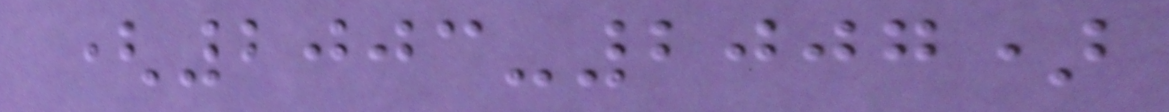(2003-2007)
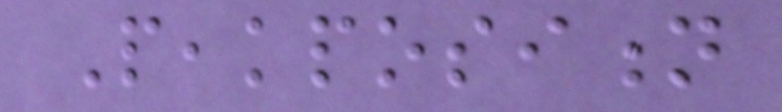Peakposition
